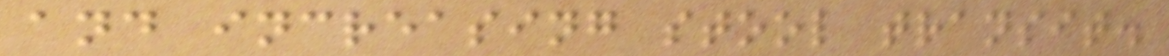and increasing stool transit.
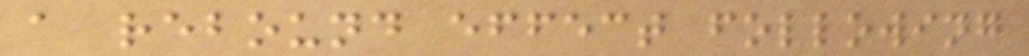a rebound effect following
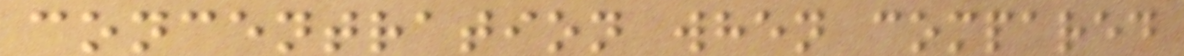concentration when compared
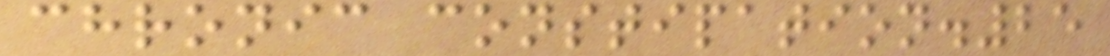chronic constipation.25
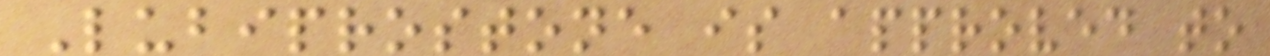Lubiprostone is approved to
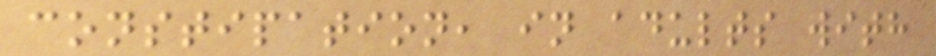constipation, in adults with
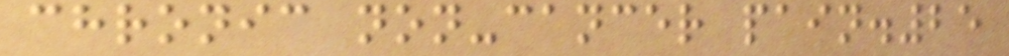chronic non-cancer pain.25
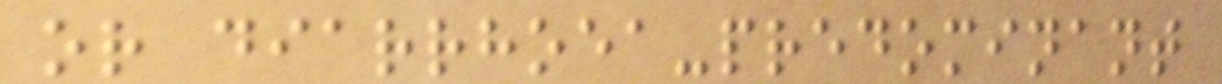or diarrhoea-predominant
